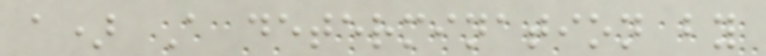a) A determination by
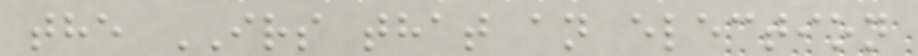the IRS that an election
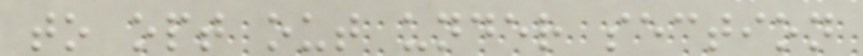to opt out under section
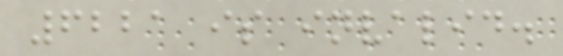6221 is invalid.
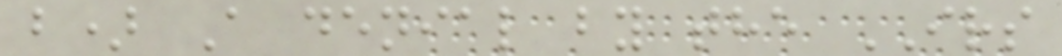b) A denial by the IRS
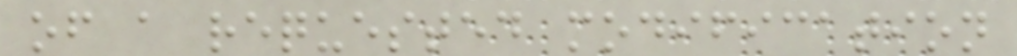of a requested modification
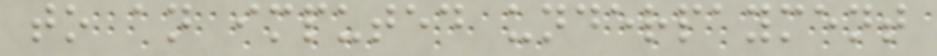to an imputed underpayment
